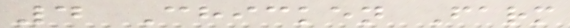4 Chicken Farm
